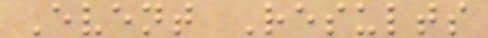Event Results
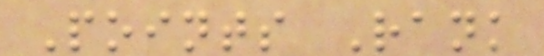Points Rank
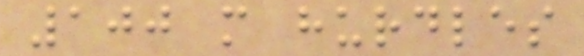100 m hurdles
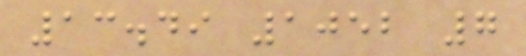13.49 1052 7
